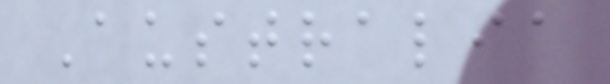Australia
